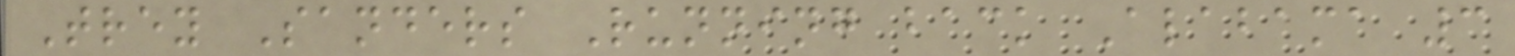Trey Sanders Running back Alabama 3
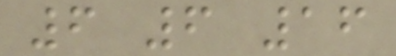6 6 16
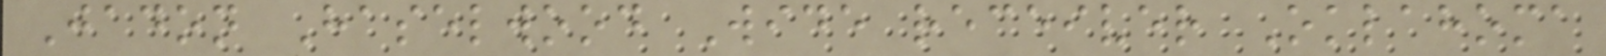Jadon Haselwood Wide receiver Oklahoma
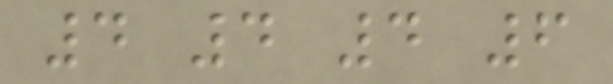4 4 4 6
